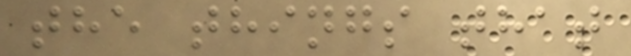the things that
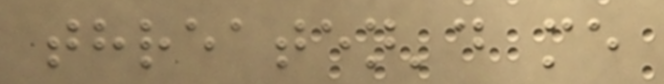threaten'd me
